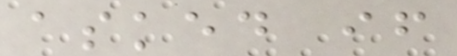asked if
